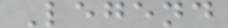Legend
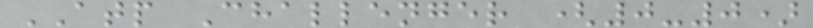ATP Challenger (0-0)
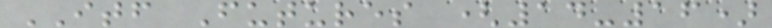ITF Futures (14-16)
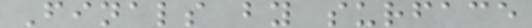Finals by surface
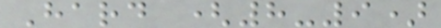Hard (8-9)
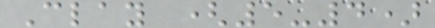Clay (5-4)
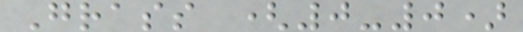Grass (0-0)
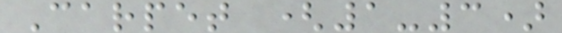Carpet (1-3)
